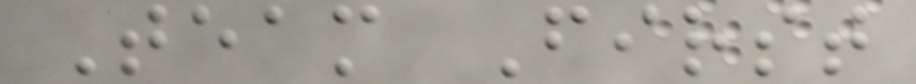Team First
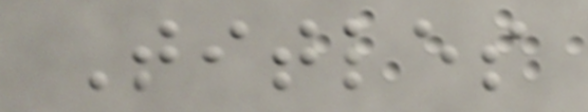Titles
